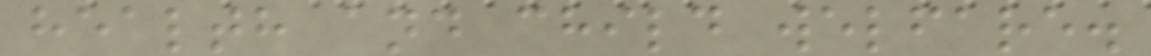health and child welfare.
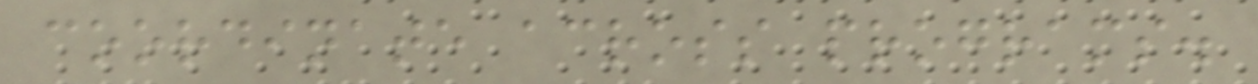coordinate across programs.
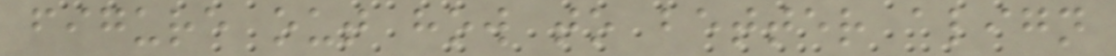figure out how to better align
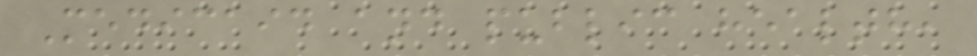Medicaid and public health,
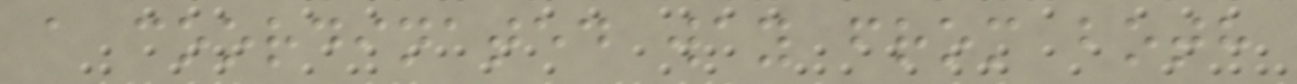a coordinated way from both
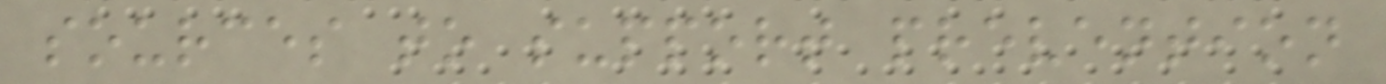sources to support prevention
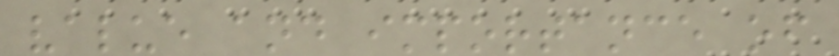value and importance of
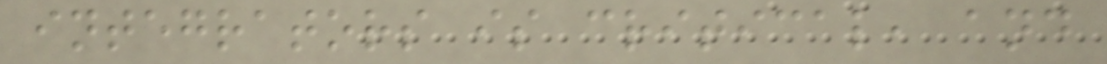integrators is critical, and
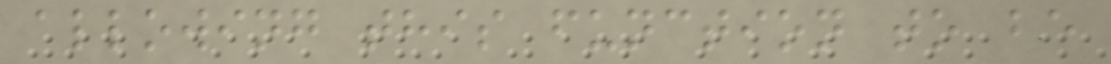allowing this function to be
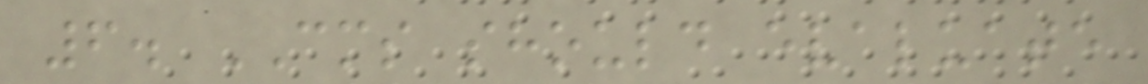6. CMS should evaluate
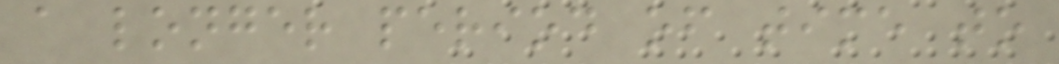a longer period of time to
